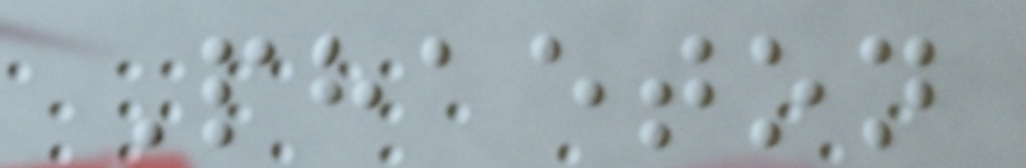Phaeton
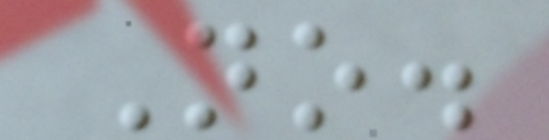No.
